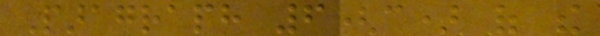Paragraph 6(c) of the
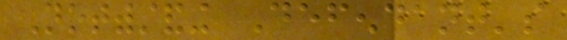Notwithstanding Defendant's
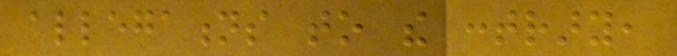allegations to the contrary,
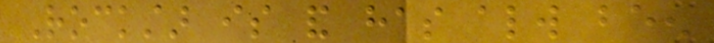Rockstar is and has always been
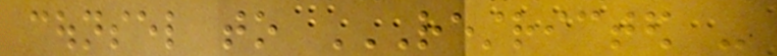counsel to RESTRICTED -
